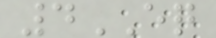4EQ
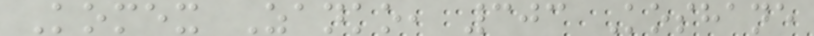Komex Zanko, 303 Koshane
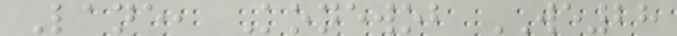Lane, Konewob WE28
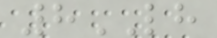8LH
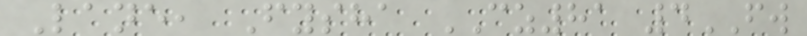Lane, Fysha CZ81 4FW
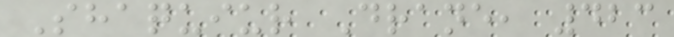Shaquiur Drane, 423
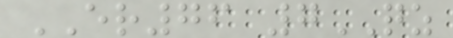ER76 7QZ
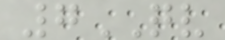7QV
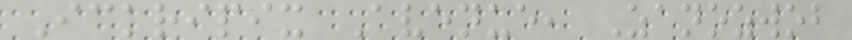Ickripix Avenue, Zanozwob
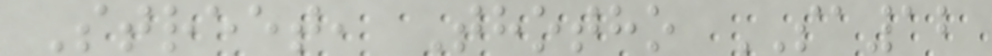Street, Thotho SA12
